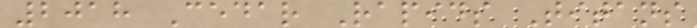2018 Cedar Rapids Titans
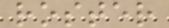roster
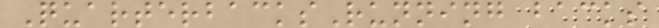QuarterbacksRunning backs
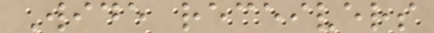Wide receivers
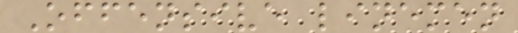Offensive linemen
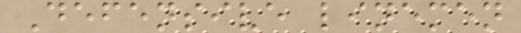Defensive linemen
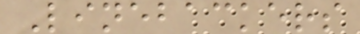Linebackers
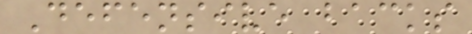Defensive backs
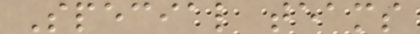Special teams
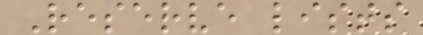Reserve lists
